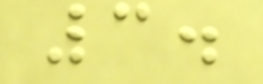3.
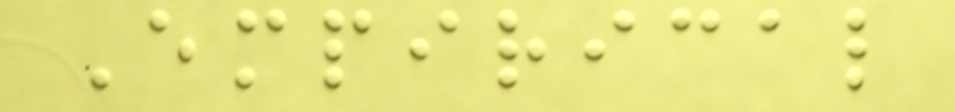Empirical
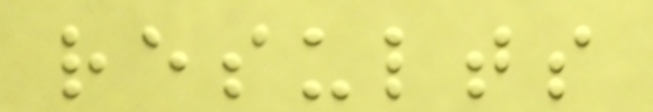results
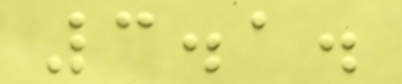3.1.
